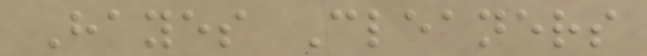Hayes Cleaners
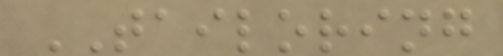TAILORING
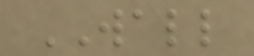WALL
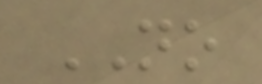NO
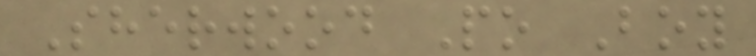Sherwood Po Boy
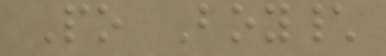Po Boy\
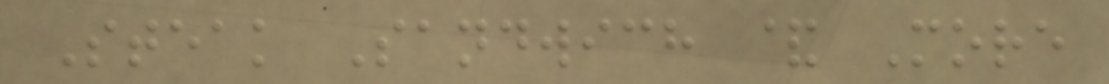Steak Sandwich & More
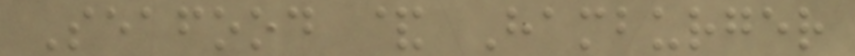Seafood & Hamburger
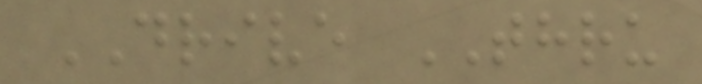DRIVE THRU
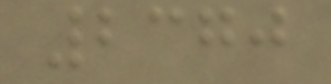2370
